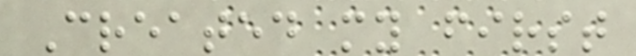Created my first
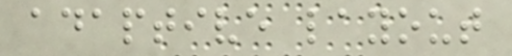adaptive layout
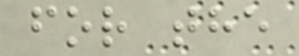for the
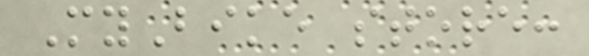MyBike store:
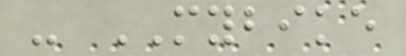- MYBIKE
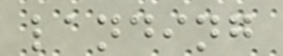landing
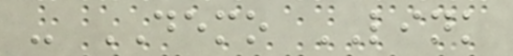- DEMO LINK
